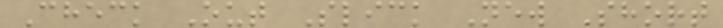Check Out Slick New Short
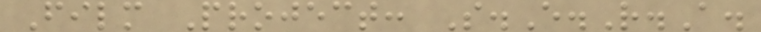Film Project: S.E.R.A.
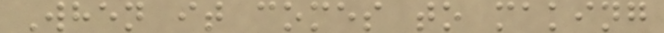When it comes to making
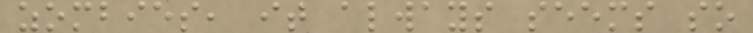zombies, it always seems so
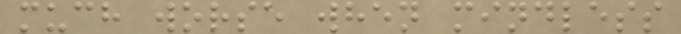much worse when mindless
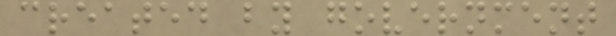created by government
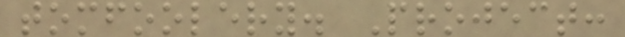tomfoolery. Project:
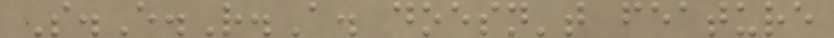S.E.R.A. doesn't feature
